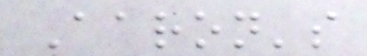Aaron's
